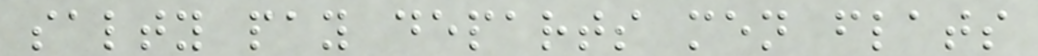salty pay departs men flats
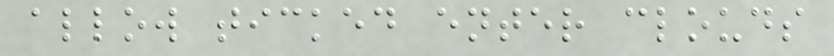allow ticked enter clouds
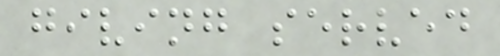giving served
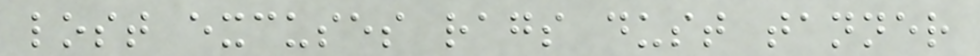lost excuses rags dust tanner
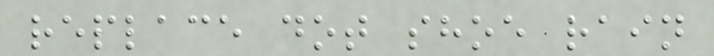replace dot shoe rain
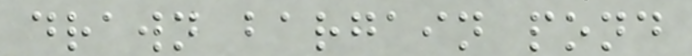drawn bargain pond
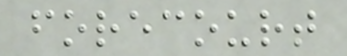forecourt
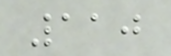110
